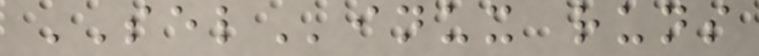SELinux runs
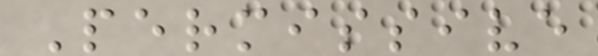Permissive
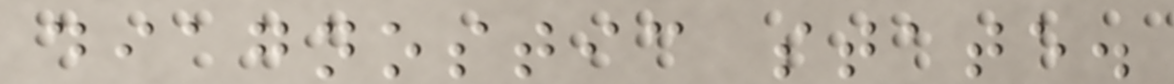diagnostic state.
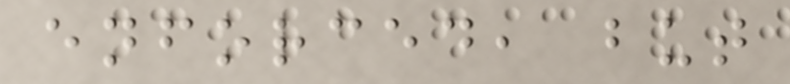enforced, but
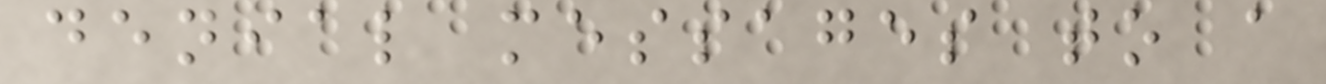denial messages to a
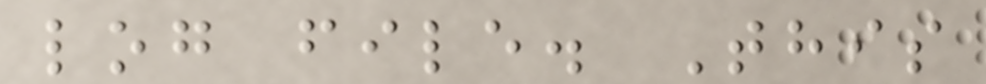log file. This
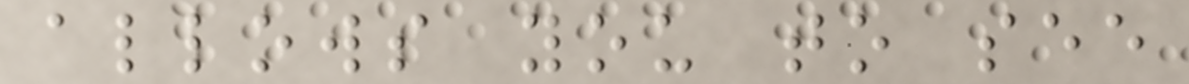allows you to see
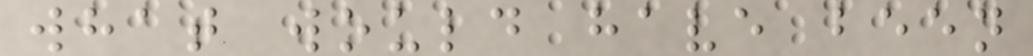what would have been
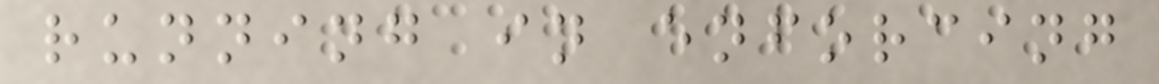running in enforcing
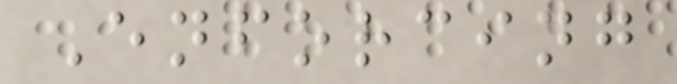Enforcing
